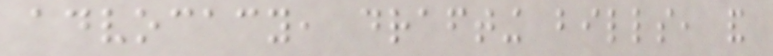advocacy, drafting bills, and
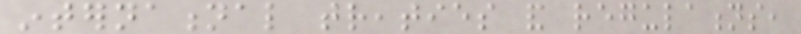international treaties and regulations,
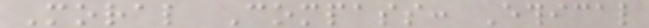Moral Compass: Ethical
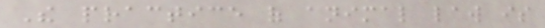The practice of animal law is
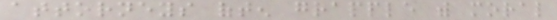attorneys often grapple with moral
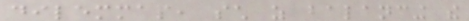dilemmas, such as balancing the
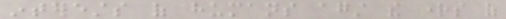interests of humans against the rights of
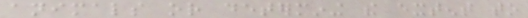animals or determining the extent to
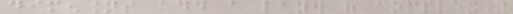dimensions add a layer of complexity
